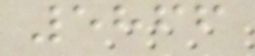5866
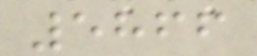5866
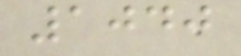1040
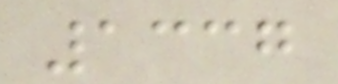1337
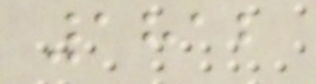1812
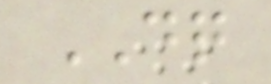DQ
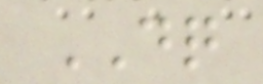DQ
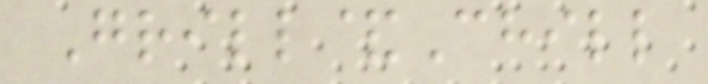Grill&Chill
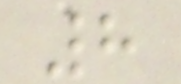8
